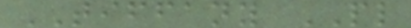TIFFANY PL
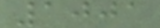1001
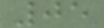05
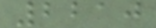2210
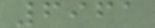6961
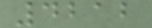4212
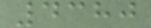4380
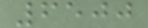6500
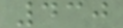430
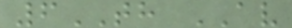6TH AV
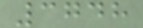3748
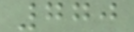770
